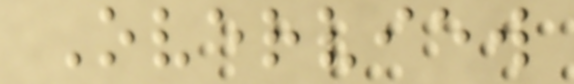Overview
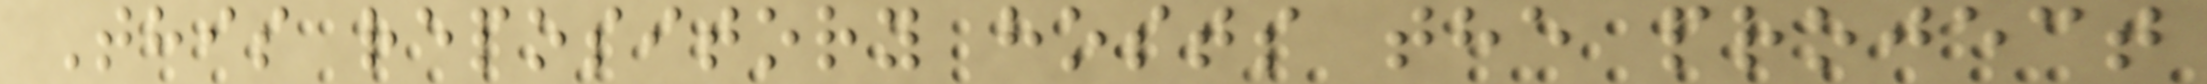This repository hosts the project
